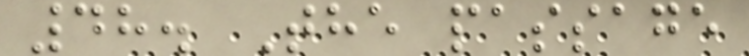48. The passage
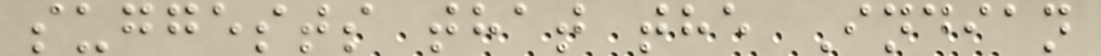suggests that the Indian
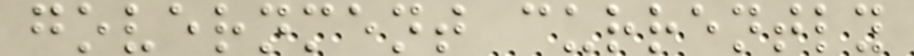government currently
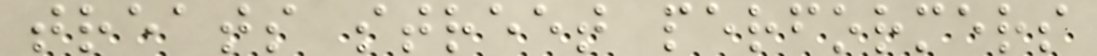treats street performers
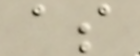as
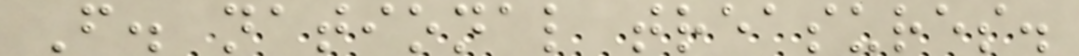F. national treasures.
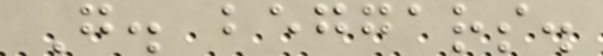G. beggars.
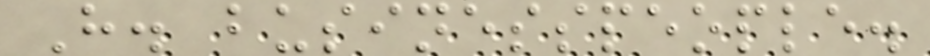H. businesspeople.
